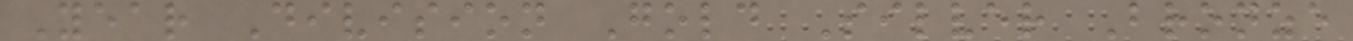Year Division Gold Silver Bronze
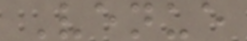Venue
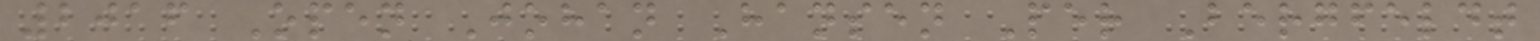2016 Open Johan Hansen Per Bergfeldt
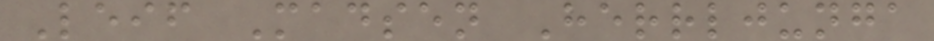Leif Madsen Herrljunga
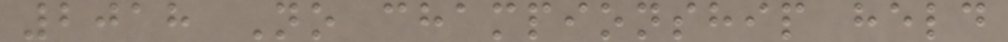2018 No championship held
